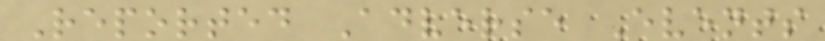Reported Adverse Events
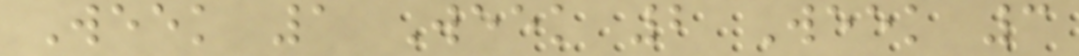Week 1 Week 2 Week 3
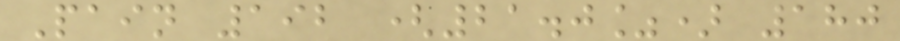Pain 192 (21.0%) 180
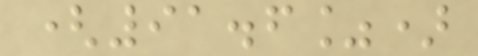(91.6%)
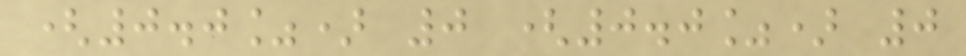(0.0%) 0 (0.0%) 0
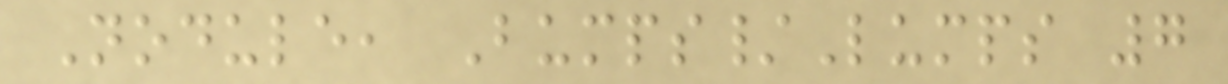Nodule, Bumps/Lumps 7
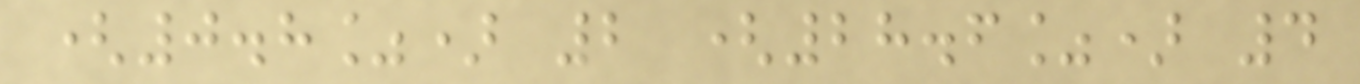(0.8%) 2 (28.6%) 4
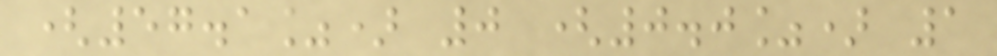(57.1%) 0 (0.0%) 1
